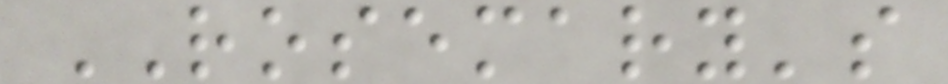ROSEMARY's
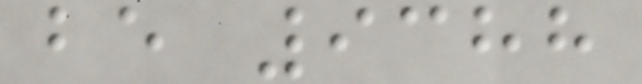be 9388
